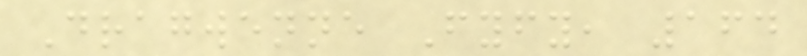Dragwenne Fyfy, 164
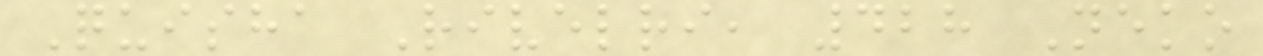Quisha Rivelri, 428 Neko
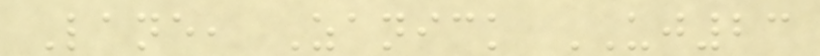Lane, Zanick UJ23
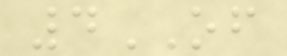4OF
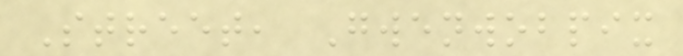Street, Gwenwobpix
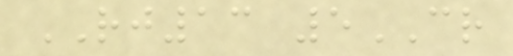RJ13 5CR
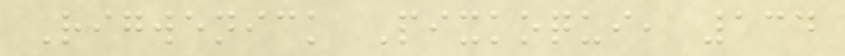Rigwenick Pixkoqui, 134
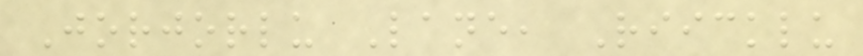Jorjorlu Lane, Riicklu
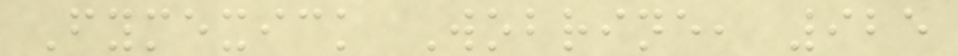Fymexick Wobrine, 925
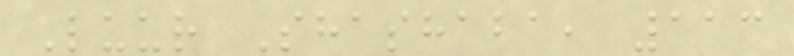Luur Shashaba, 113
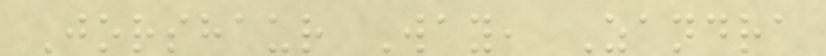Jorshaur Way, Zandra
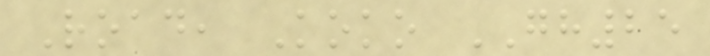Road, Koko GH25
